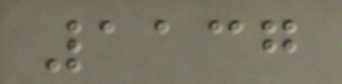1137
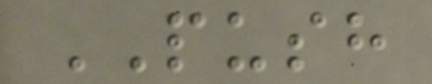PUSH
